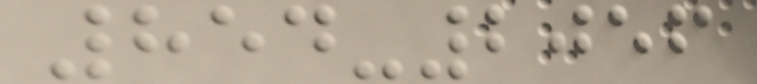854-2056
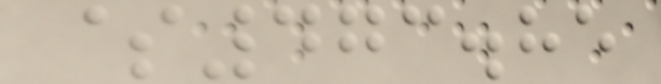$473.85
